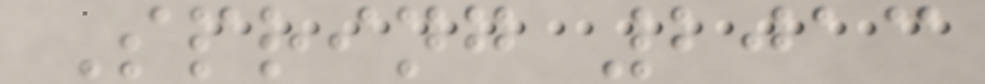Spring 2013
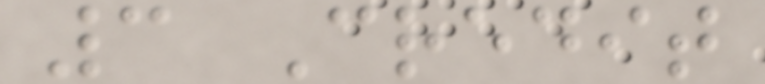3 Credit
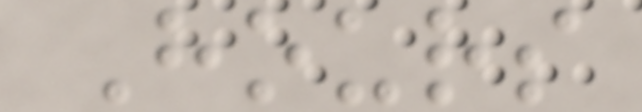Hours
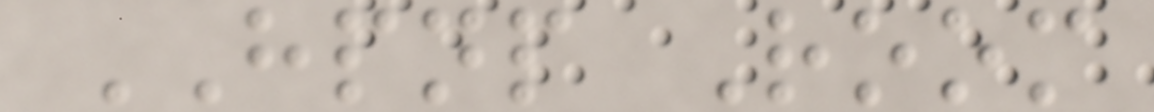HPNP Room
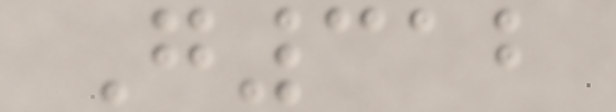G312
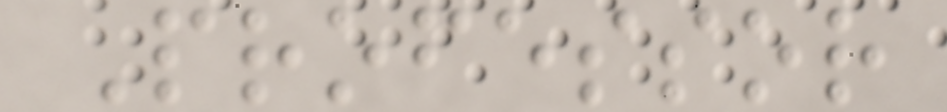Professor
